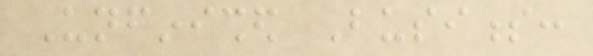Unfinished Business:
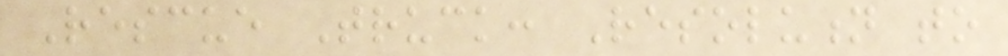Rescue Truck: Resolution to
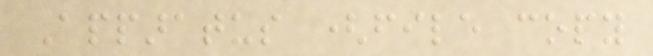Apparatus (file copy
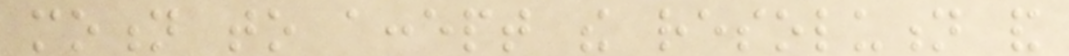motion to accept the resolution and
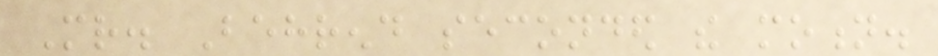Mr. Behrend seconded the motion.
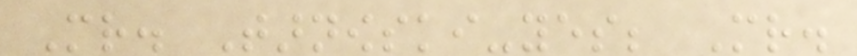Mr. Tarnowski-yes; Mr.
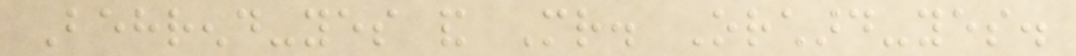Behrend-yes and Mr. Orchard-yes.
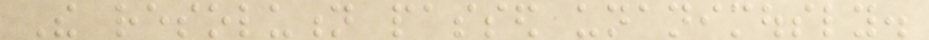The resolution passed unanimously.
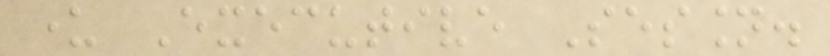under Executive Session.
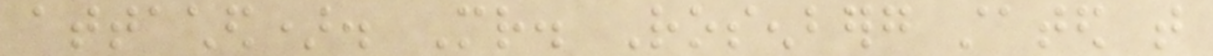attached). Mr. Rosenberg stated that
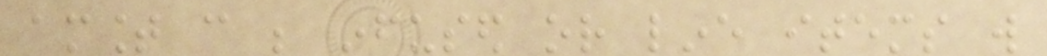amount can be infused or line items will
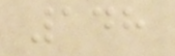148
